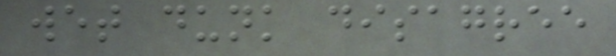wet dunk disagree
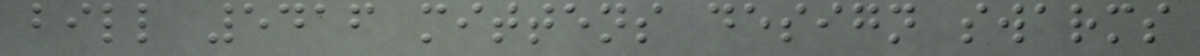bill 5416 mittens design swarms
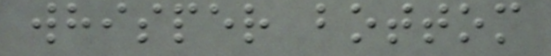whisper bottom
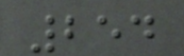254
